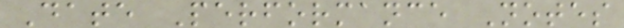Date Performance Notes
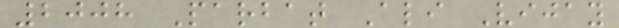2008 Parbat Ali Vijay
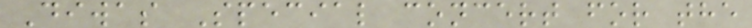Diwas Special concert for the
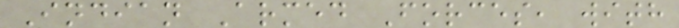Indian Armed Forces, with
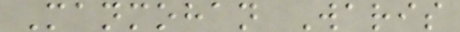Manmohan Waris
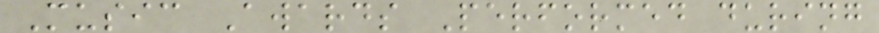Music Awards Performed during
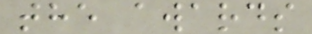the awards
